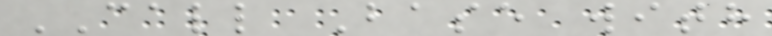CALL Base with
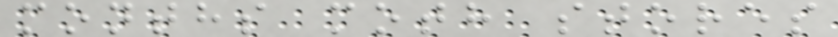months moth stores
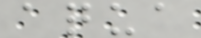aqua
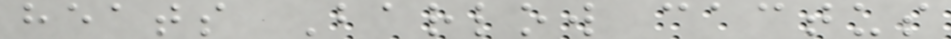heats Barlow cactus
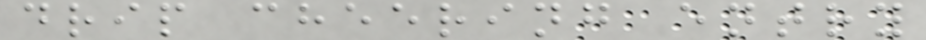drip cheering entry
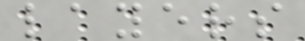layers
